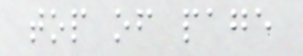top of page
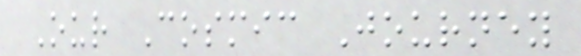Our Cosmic Journey
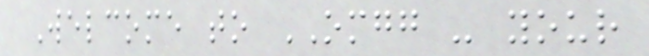Welcome to OMGG - your
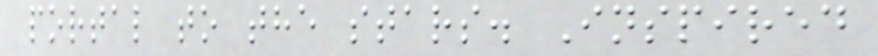portal to the stars. Inspired
